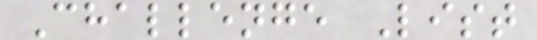Challenge List
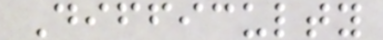Difficulty
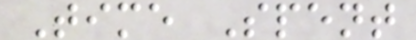Time Spent
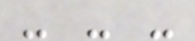- - -
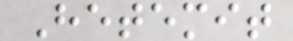Hetemit
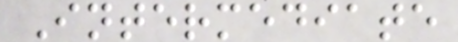Intermediate
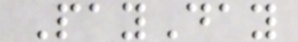PayDay
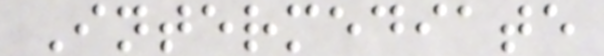Intermediate
